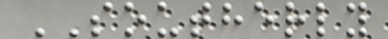SOUTHERLY
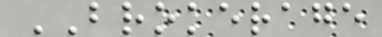BROKERAGE
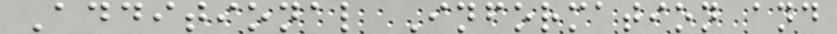Additional Information and
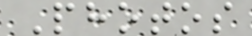Photos
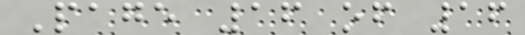Page 16 of 16
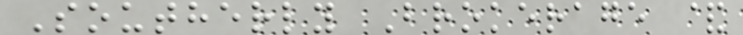Southerly Brokerage &
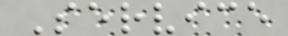Service
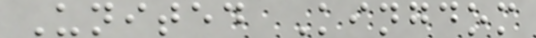United Kingdom
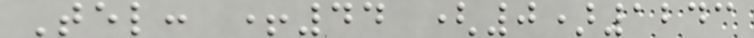Tel: +44 (0)1243
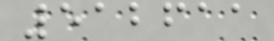512611
